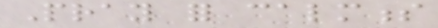Pray for calmness
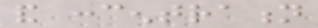and concentration
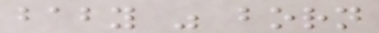baby was born
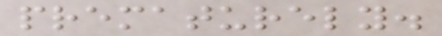prematurely.
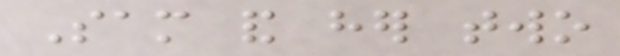Sam and her two
